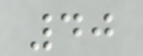40
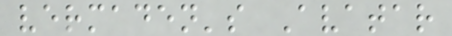vermaden's Avatar
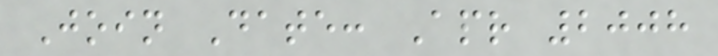Join Date: Apr 2008
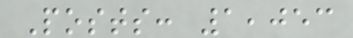Posts: 1,053
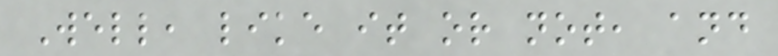Well, like it or not, and
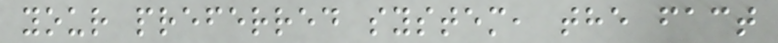your preferred system, the fact
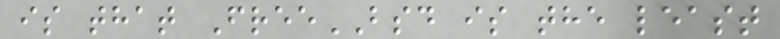is that FreeBSD is the least
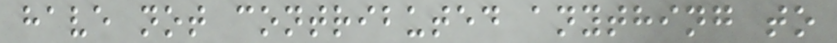have not contributed anything to
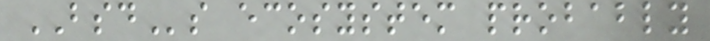BSDs ecosystem probably
